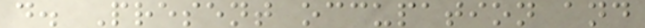d. Present occupation and
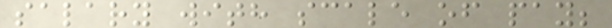salary with scale of pay;
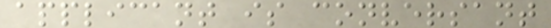applicant is conversant
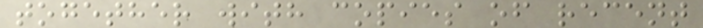together with copies of recent
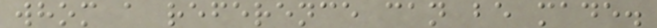whom a reference can be made.
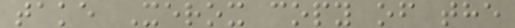take Xerox copy of the
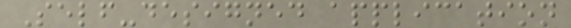Self-designed application
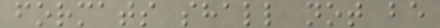formats shall not be
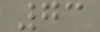73
